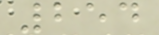254
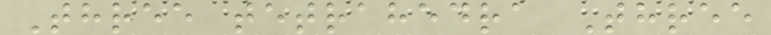Three tetrahedra Three
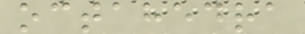octahedra
